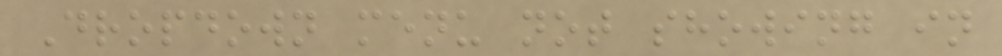Dropdown menu not showing in
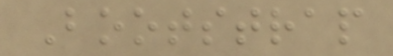Bootstrap
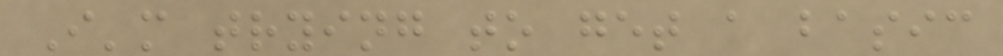I'm trying to get a basic
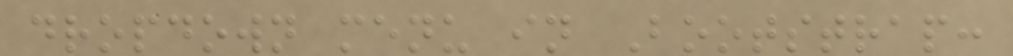dropdown menu in Bootstrap:
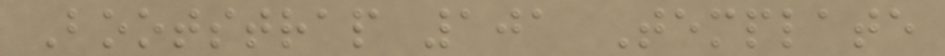Bootstrap 101 Template
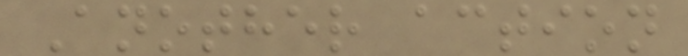Another action
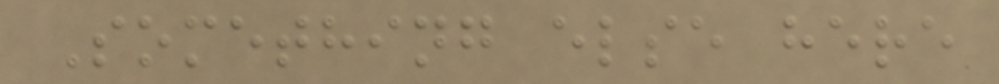Something else here
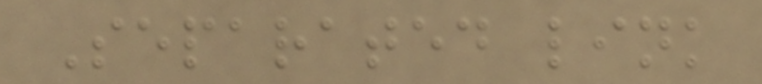Separated link
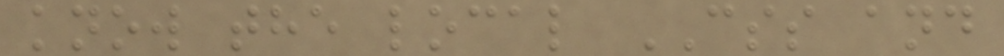know the local CSS and
